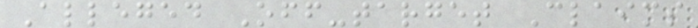Alleged Off-target Claims
